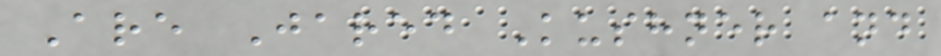Are Jared Kushner and
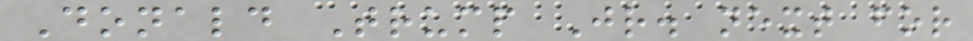Donald Trump Jr. next for
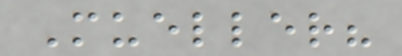Mueller?
